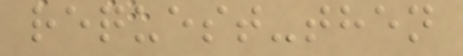request-then
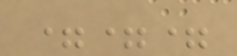===
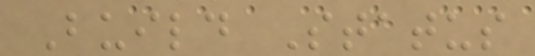Build Status
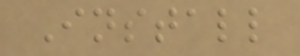Install
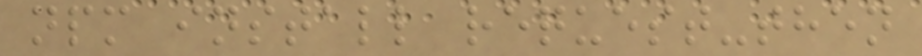npm install request-then
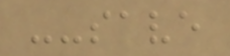--save
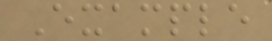Example
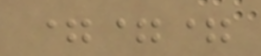===
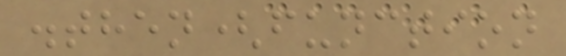.then(function
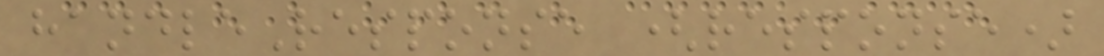handleResponse (response)
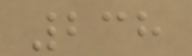238
